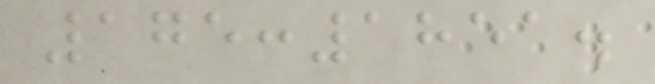175:1851.
